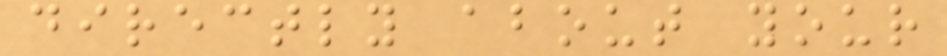directly about your
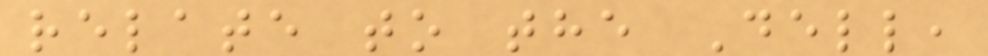relate to the Dell,
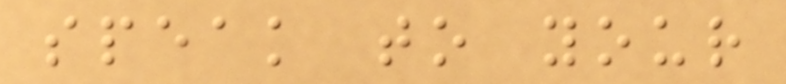speak to your
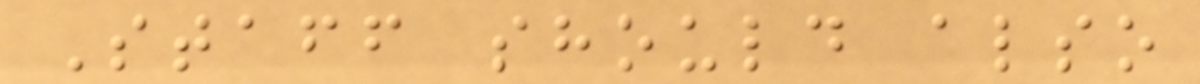Staff should also
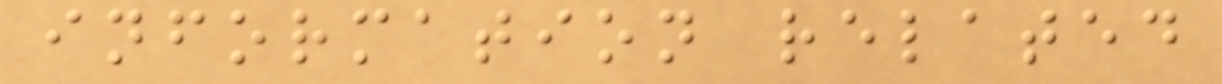information related
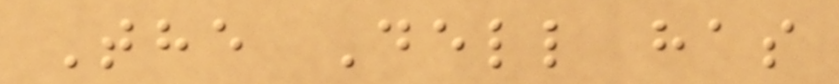The Dell has
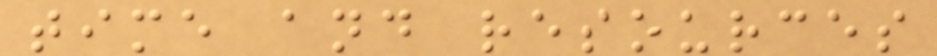time and resources
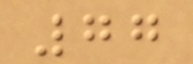77
